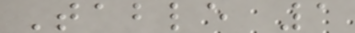Table 1
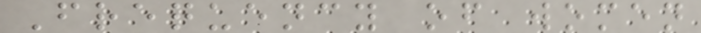Frequency of women
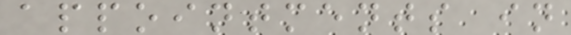appointments in
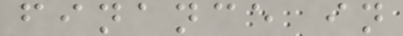finance in
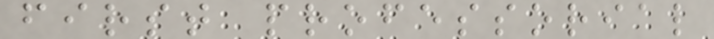first professorial
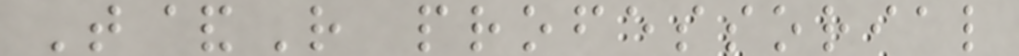T&R professorial
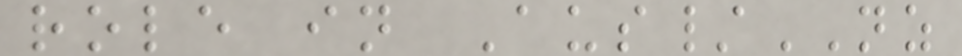role in Aus/NZ
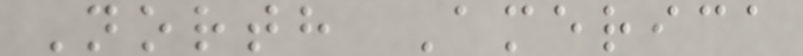North America
